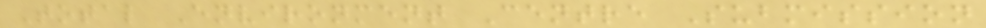Total Environment Centre Submission
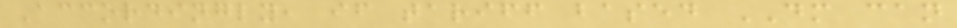Accordingly, if tariff based DM can
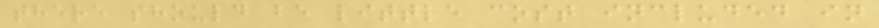there should be little cost included in
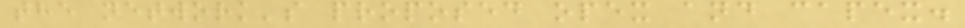the network's proposed opex and capex.
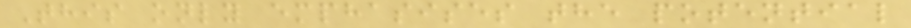This only emphasises the potential
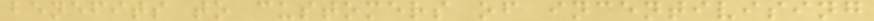benefits to customers of incentivising
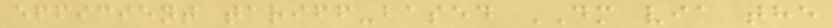efficient tariff-based DM via the
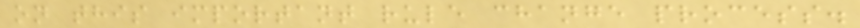on this important rule change process.
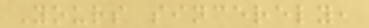Yours sincerely,
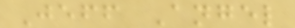Jeff Angel
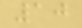10
